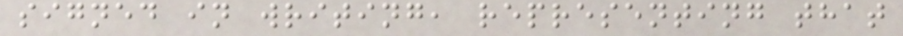signed in writing, representing that
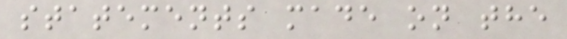statements made on the
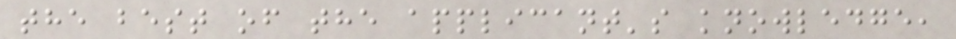the best of the applicant's knowledge,
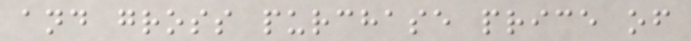and gross purchase price of
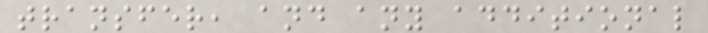transfer, and any additional
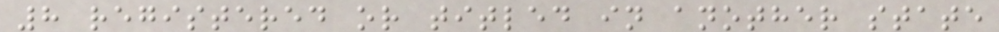8 registered or titled in another state
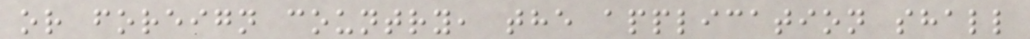or foreign country, the application shall
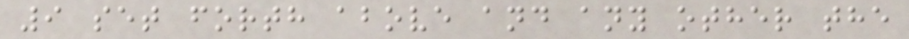9 set forth above and any other the
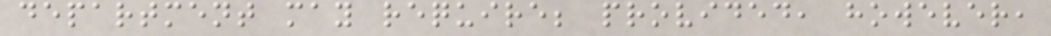department may require; provided, however,
